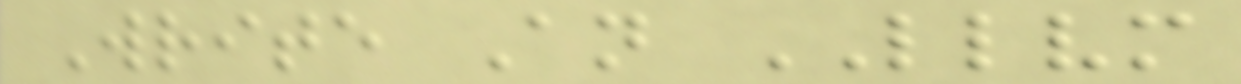Write An LLVM
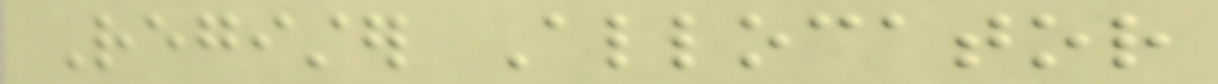Register Allocator
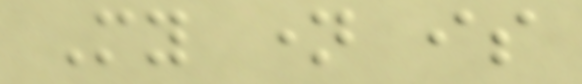My name is
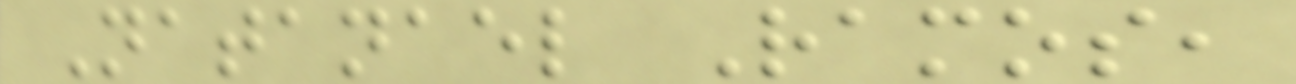Natanael Ramos,
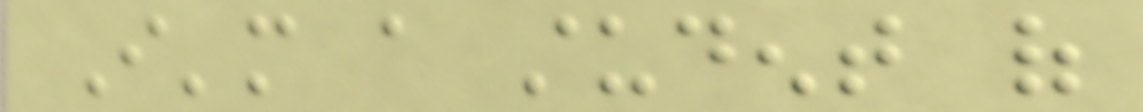I'm a student of
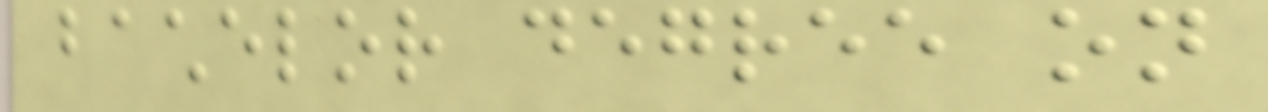bachelor degree on
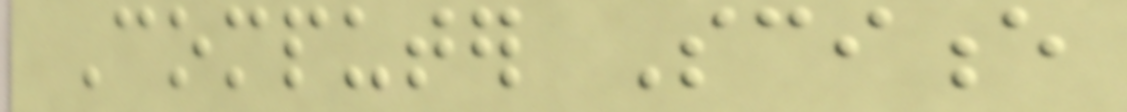Computer Science
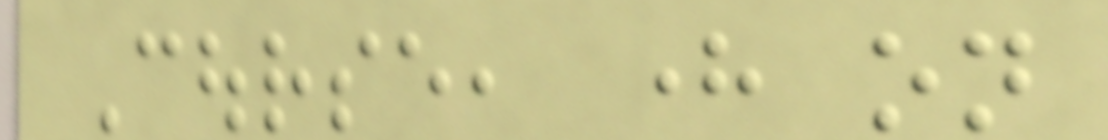Course, here on
